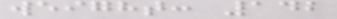weight: 142
